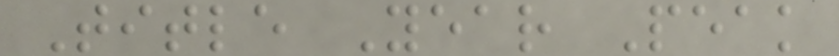Title Year Peak
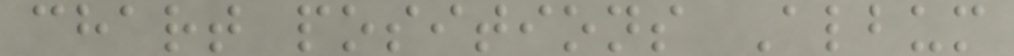chart positions Album
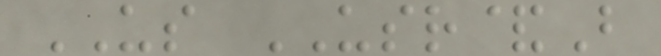US USR&B
